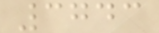3743
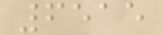6515
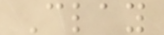Clay
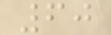60
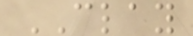CLAY
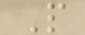P
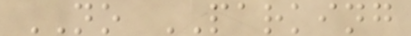NO PARKING
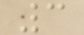3
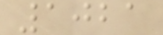1021
